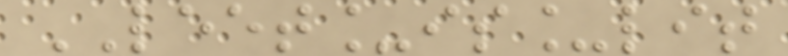LEET_is_lit
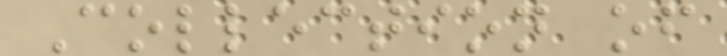Collection of
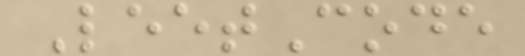LeetCode
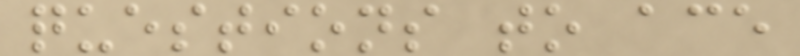questions to ace
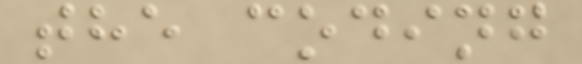the coding
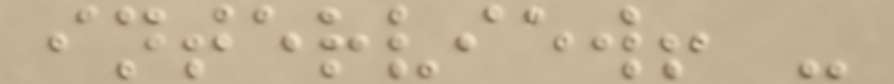interview! -
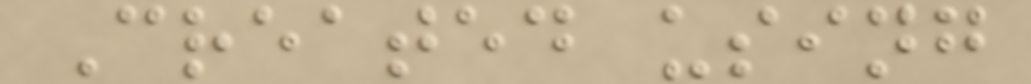Created using
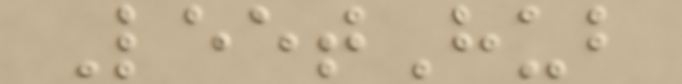LeetHub
